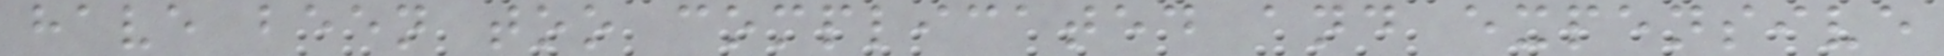have been too complicated and expensive
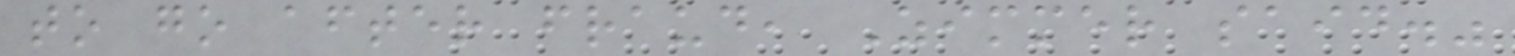to go after fraud, Zimmer said."
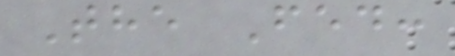The Fed:
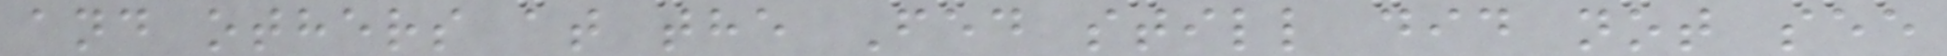and others at the Fed still did not see
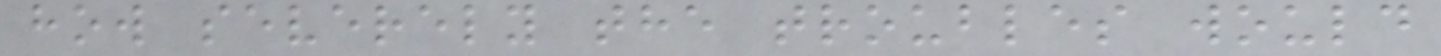how severely the troubles would
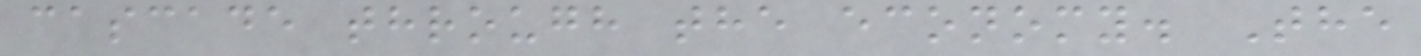cascade through the economy. The
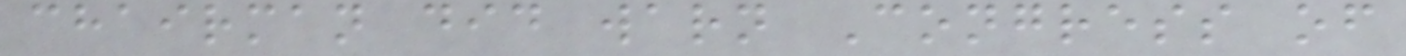chairman did warn Congress of
